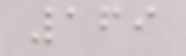169
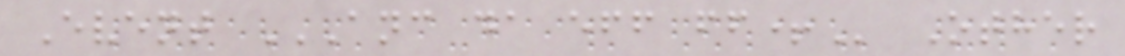Event ANC DA EFF FF+ Other
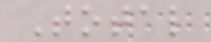Total
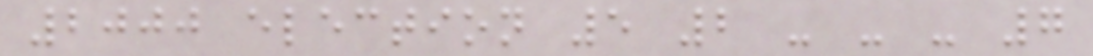2000 election 5 2 - - - 7
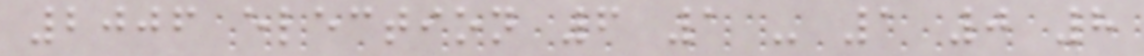2006 election 6 1 - 1 0 8
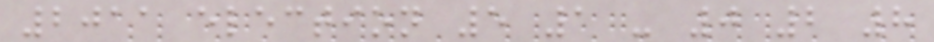2011 election 5 1 - 0 2 8
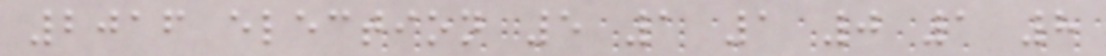2016 election 5 1 1 0 1 8
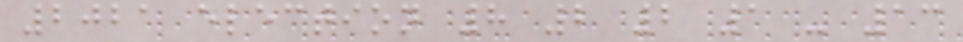2021 election 8 2 2 1 - 13
